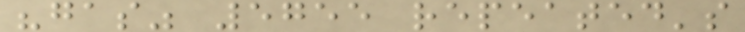"gas" 5755 repeated's
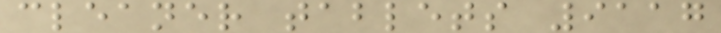cleaner tablets 9117
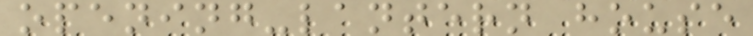opening-lantern house
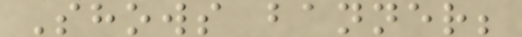Shows banner;
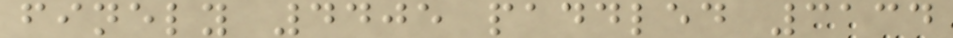finely 4405 paddled 3134
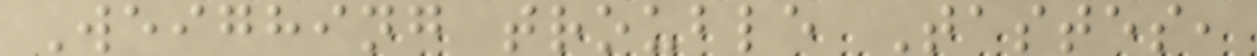Weighing trouble Tastes,
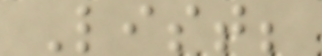List;
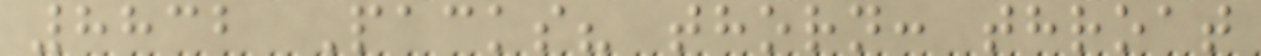8832 Packs? thorn: throat
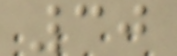30
